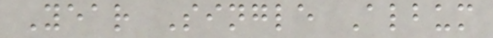Year Single Album
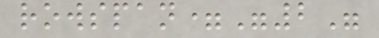rowspan="2"
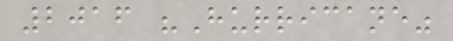2016 "Hurricane"
